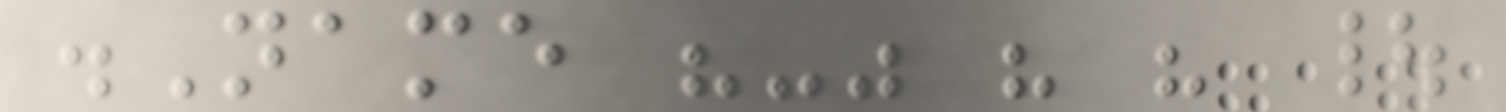.Name "-" " " |
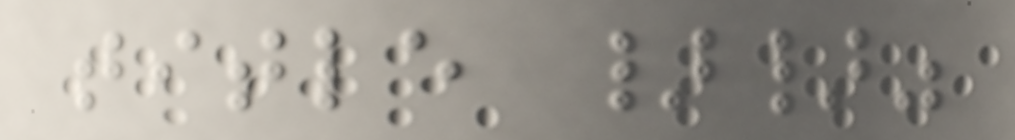title }}"
